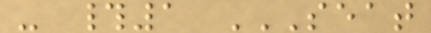- #1 SEAT
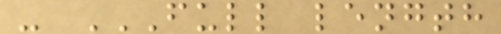- FULL LENGTH
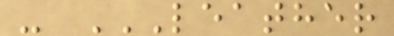- LEATHER
